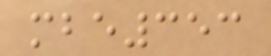mbe353
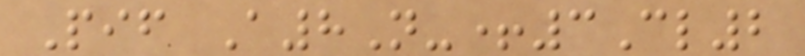Pif A8N-+3Cl2
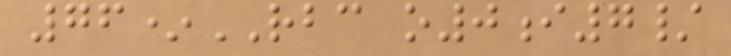76*RBC o0i7/
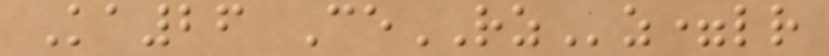Ka26 CeRZz=lr
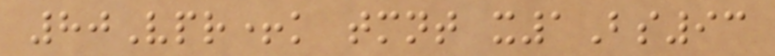80Vpr+k tmnt x1Bs93
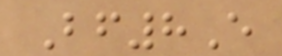Bf8E
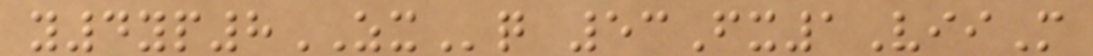y4yp8ZXq 53Fx1ViiM
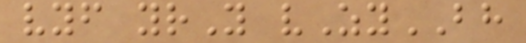vyf yrY vZyBH
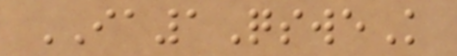IA1QsweK
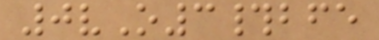0vO3#bfe
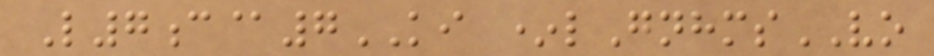L7c@7KI *lGnhmsVO
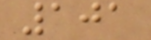101
